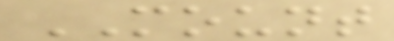MOUNT
